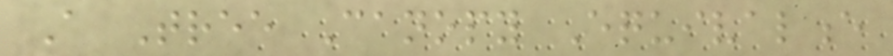A Tree Canopy Equivalence
